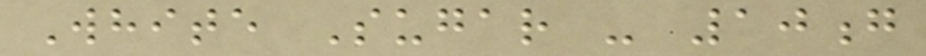White Sugar - 10g
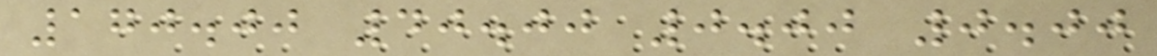170.00 40.00 0.00 0.00
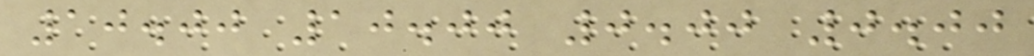10.00 10.00 0.00 0.00
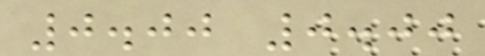0.00 0.00
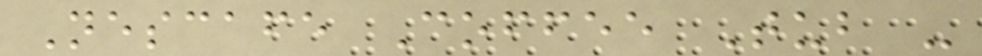Nescafe Coffee Tub -
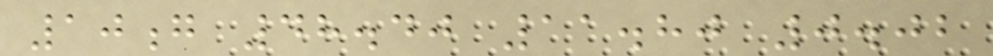10g 48.40 11.80 0.02
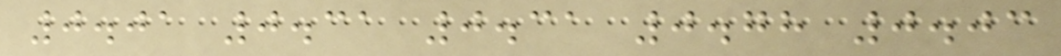0.01 0.31 0.31 0.78 0.03
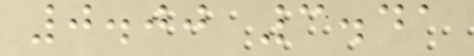0.00 3.41
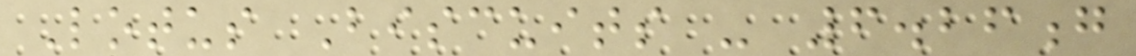Lotus Biscuits - 6.26g
